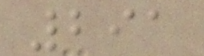291
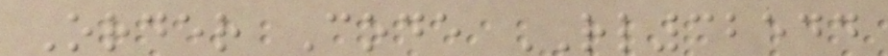Order Code RL32544
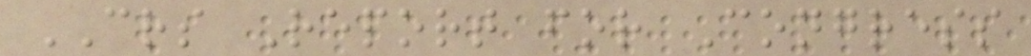CRS Report for Congress
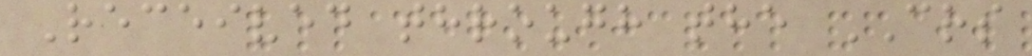Received through the CRS
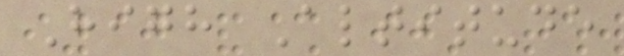High Altitude
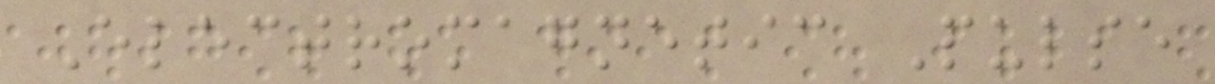Electromagnetic Pulse
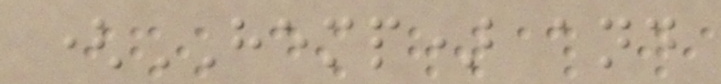(HEMP) and
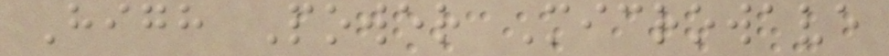High Power Microwave
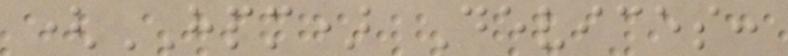(HPM) Devices:
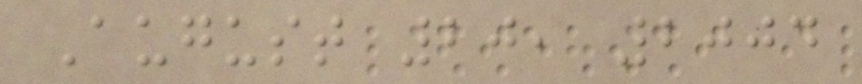August 20, 2004
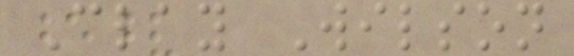Clay Wilson
